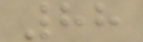88
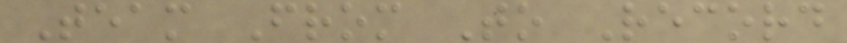Team From To Record
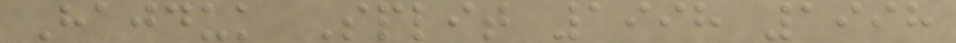Hajduk Split 1998 1998
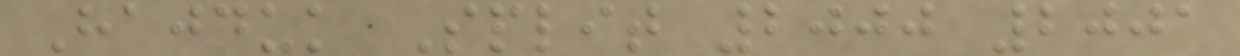Hajduk Split 2000 2001
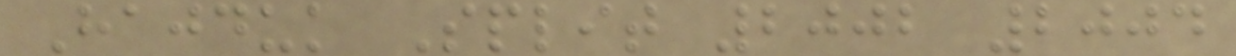Hajduk Split 2002 2004
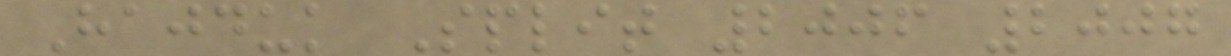Hajduk Split 2006 2007
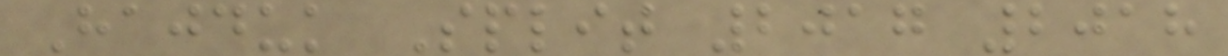Hajduk Split 2017 2018
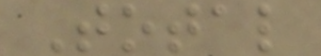Total
